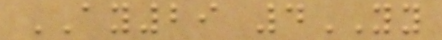AY29 4YY
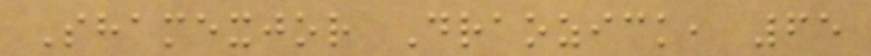Shamexjor Draozick, 65
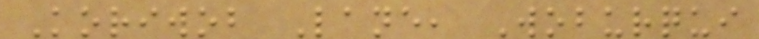Koriwob Lane, Woburqui
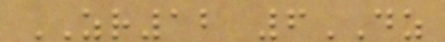ZR12 6DZ
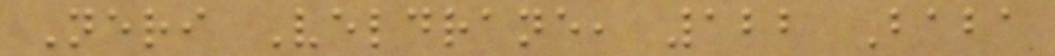Neri Veldrane, 122 Baba
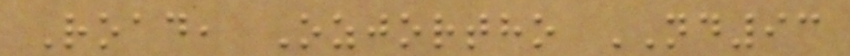Road, Ozjortho ND93
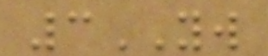3YW
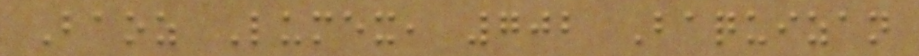Baoz Lumex, 702 Baquizan
